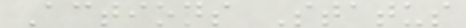Actions Status
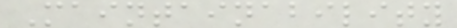Maintainability
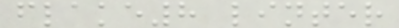flake8 linter
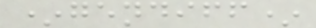*gendiff*
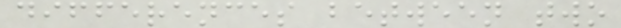differences between two
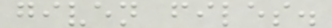given files.
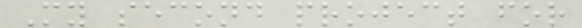My second project for
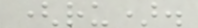(ru).
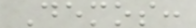Demos:
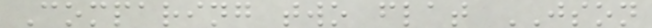Comparing two flat JSON
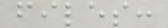files:
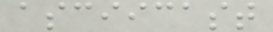asciicast
